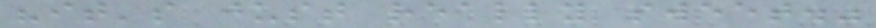"it's just really sweet."
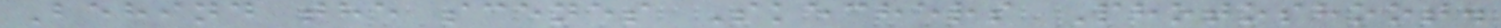Behind the scenes Skechers Photoshoot.
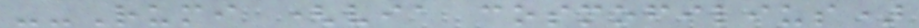--Rumi (via cosmofilius)
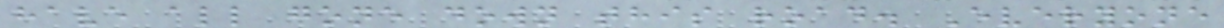have all gone down this road. Everyone
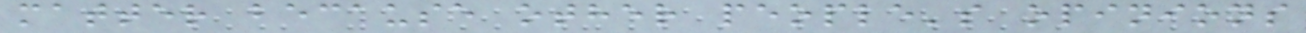matter because other people's opinions
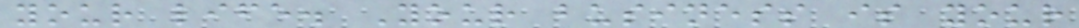your life. Your business is your
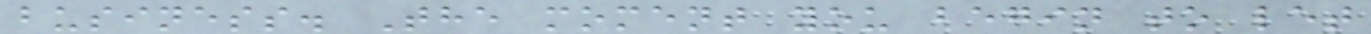business. The moment you begin to let
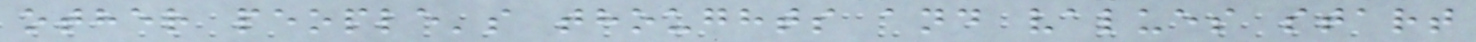other people's thoughts and values start
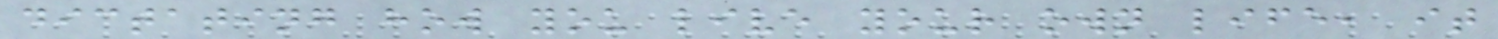dictating how you live your own life, it
